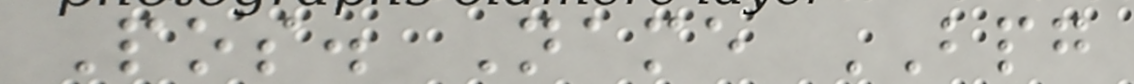Pos. Name BPG
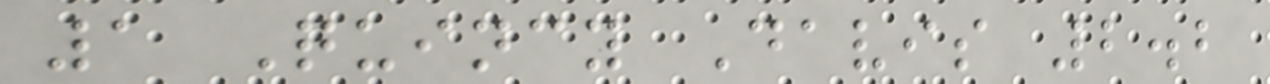1 Quincy Davis 2.2
